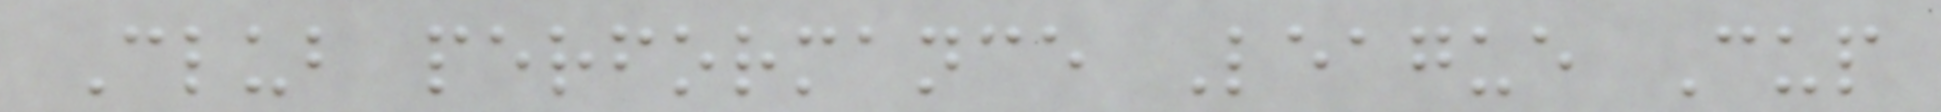Club performance League Cup
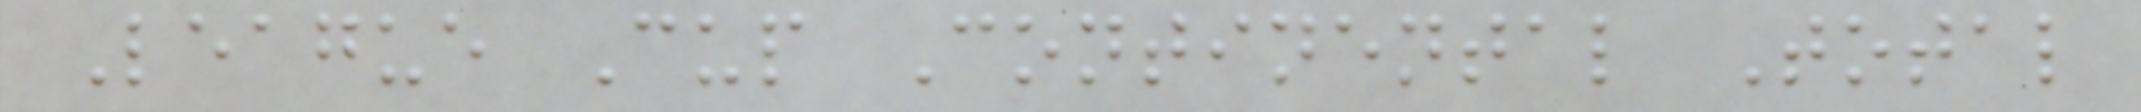League Cup Continental Total
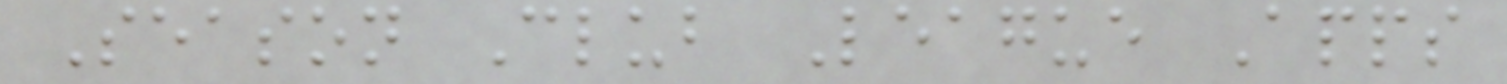Season Club League Apps
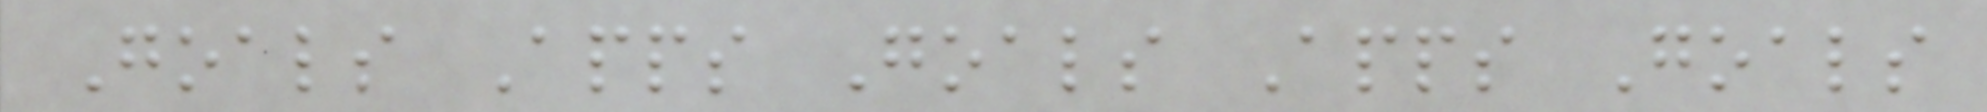Goals Apps Goals Apps Goals
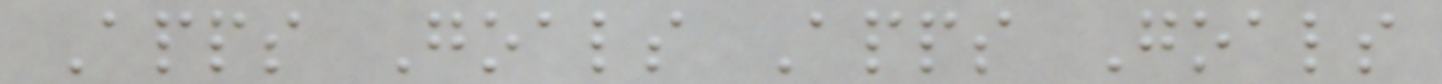Apps Goals Apps Goals
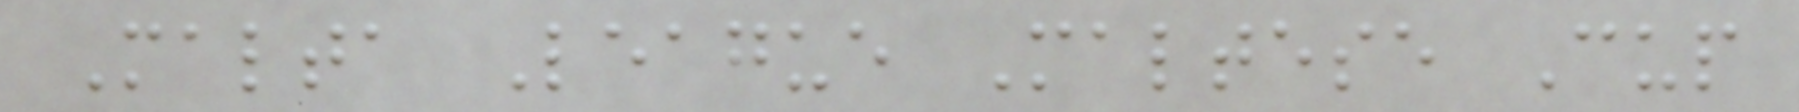Malta League Maltese Cup
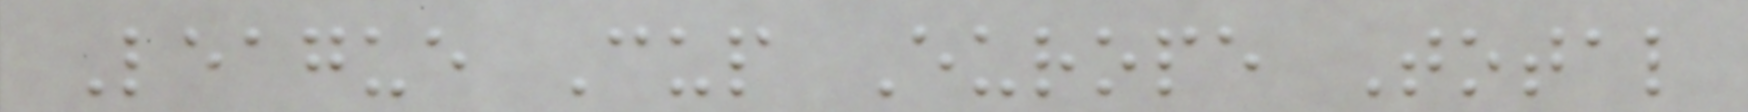League Cup Europe Total
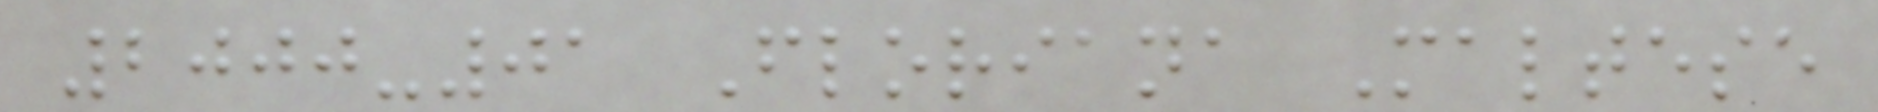2000-01 Floriana Maltese
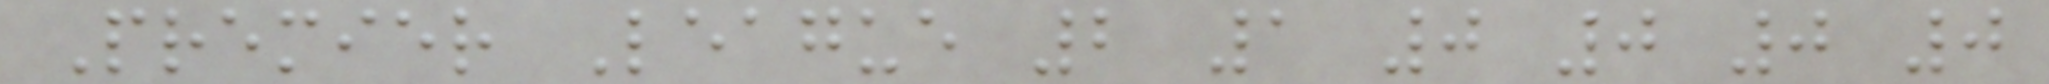Premier League 2 1 0 0 0 0
